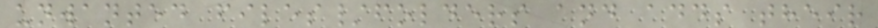unwanted files/folders and adds their
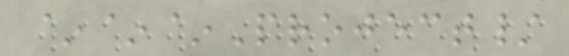~~~Project/
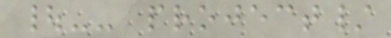|-- project/
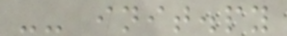-- init.py
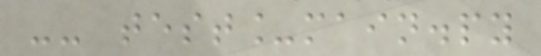-- test_main.py
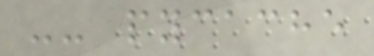-- pycache
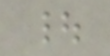|
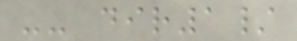-- dir1/
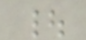|
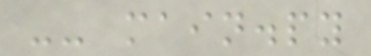-- main.py
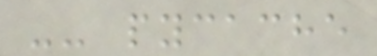-- pycache
